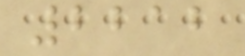2212
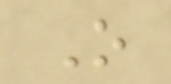O
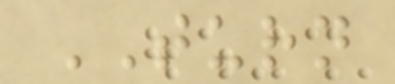TURN
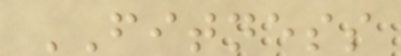FITNESS
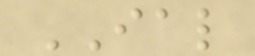IAL
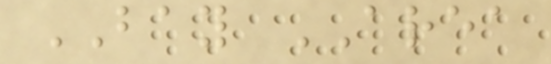BAY AREA
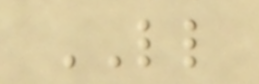LL
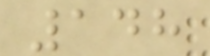148
